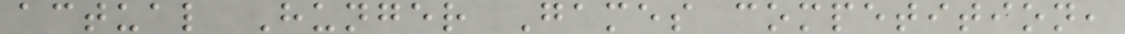actual Hunger Games competition,
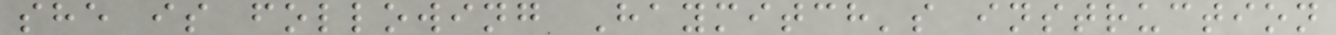she is following Haymitch's instruction
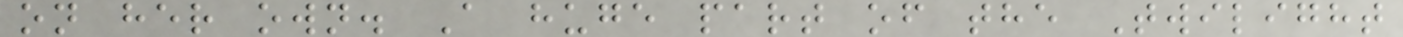on her own. A huge part of the Twilight
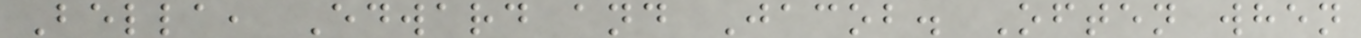Bella, Edward and Jacob. Often when
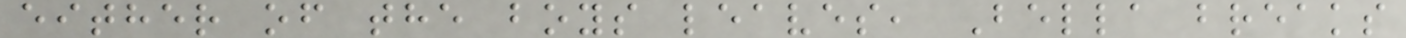either of the boys leaves, Bella breaks
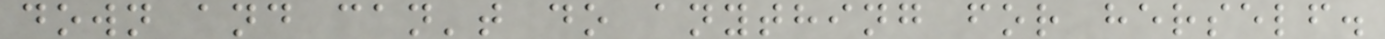down and can't do anything for herself.
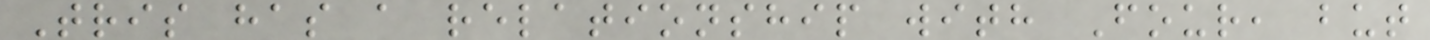Tris has a relationship with Four, but
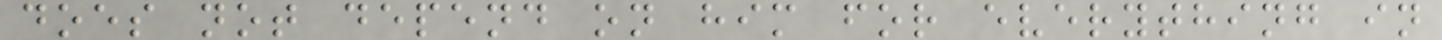does not depend on him for everything in
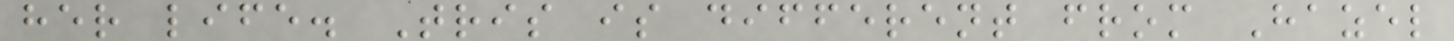her life. Tris is different from Hazel
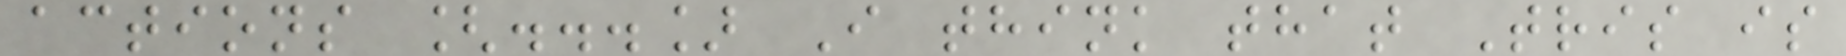actions [...] I think that Tris is
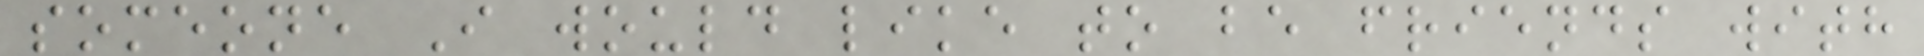someone I would like to be friends with
